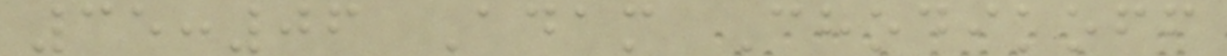35:06 Adam Chodikoff
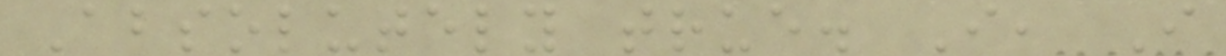Absolutely true. I, I
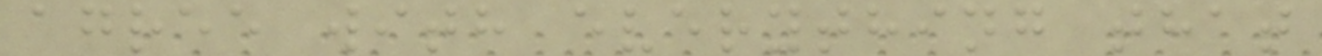agree with everything that
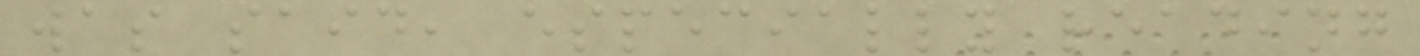was said, especially reading
